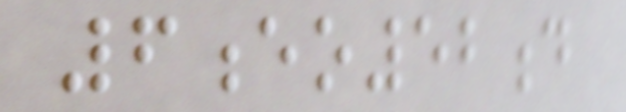6eo52d
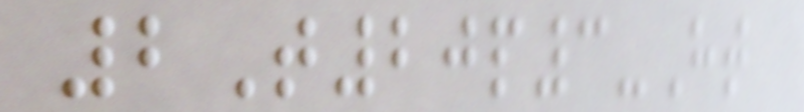2T20p3-Ht
